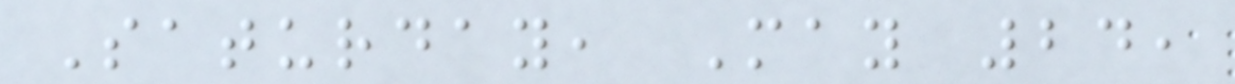Saturday, May 24,
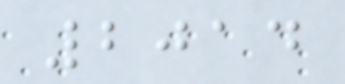2014
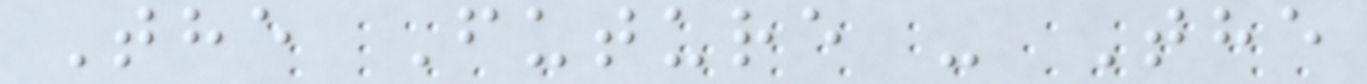The Future - The
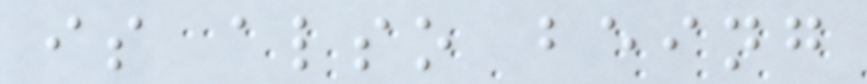is also being
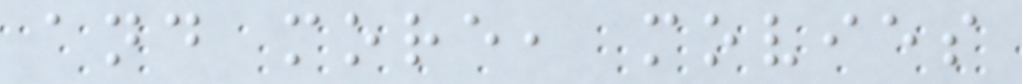and more, movies
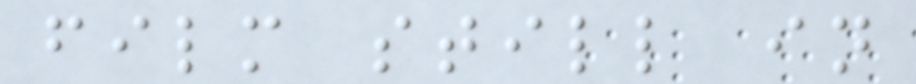film still in
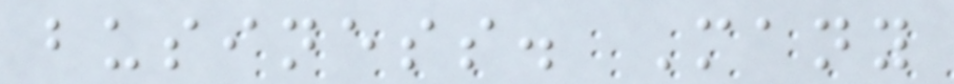business. Many
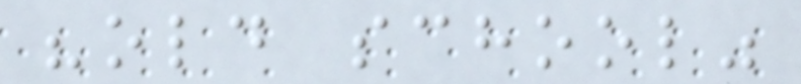"old school"
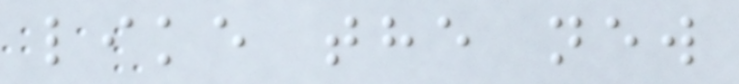like the new
